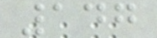147
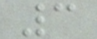3
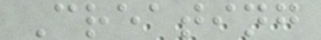Creating
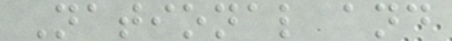National and
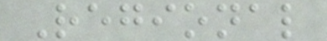Regional
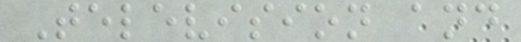Television and
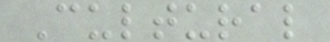Cultural
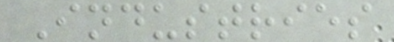Industries
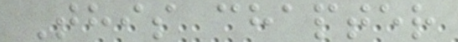This chapter
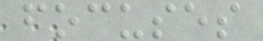focuses
